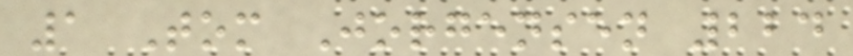1 Tom Jorgensen 224
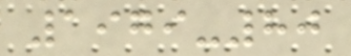1979-80
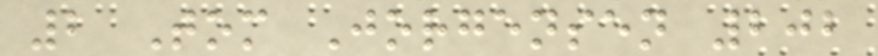2 Tom Jorgensen 202
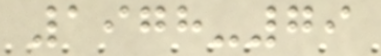1978-79
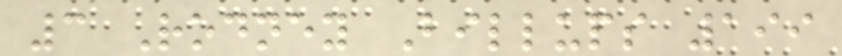3 Rodney Billups 199
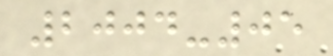2004-05
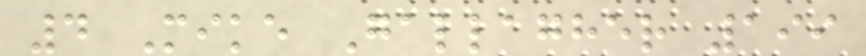4 Mike Gallagher 199
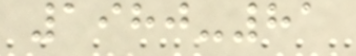1980-81
